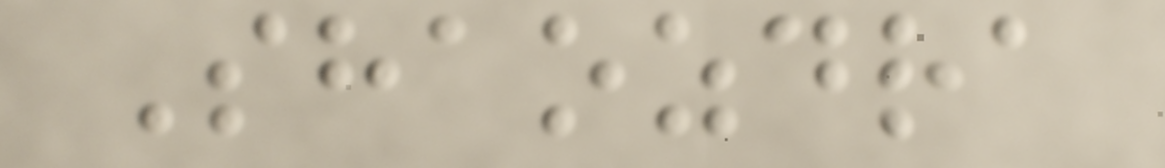Shaozdra
